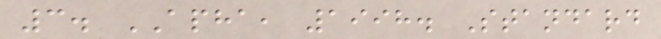3. APHA, 1998. Standard
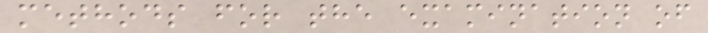methods for the examination of
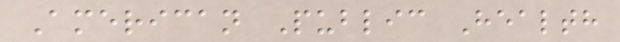American Public Health
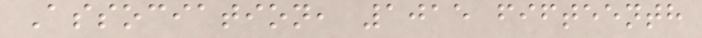Association, 1015 fifteenth
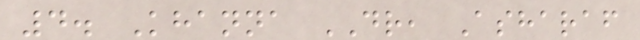4. Khanna DR, Asharaf
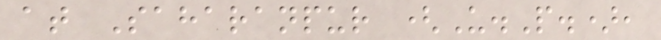at Saharanpur (U.P.),
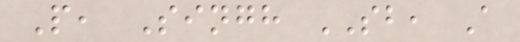P, Singh SB, A
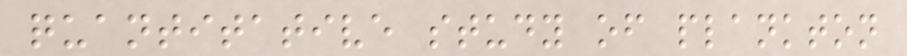quantitative study of plankton
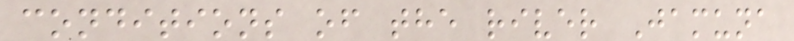conditions of the river Jamuna
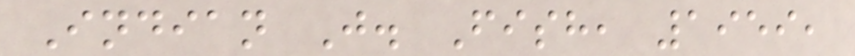Indian J. Fish, 1959,
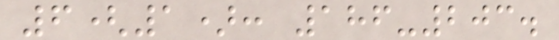6(1): 186-203.
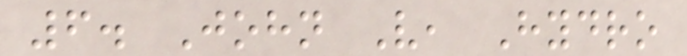6. John V, Hydro
